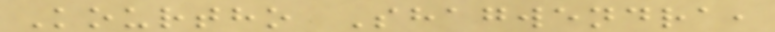Kourtho Shagwendra,
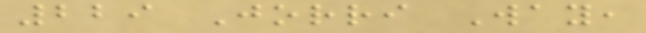229 Jorri Way,
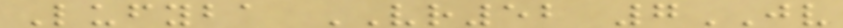Lufyba VR52 7JV
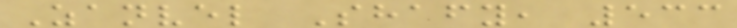Zanvel Shafy, 533
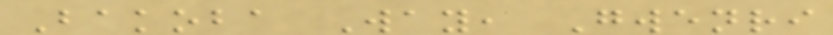Bakoba Way, Gwenri
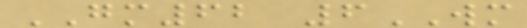GM62 6WM
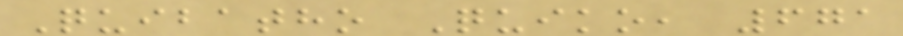Quibatho Quiko, 671
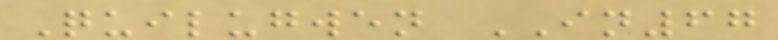Quilugwen IN67
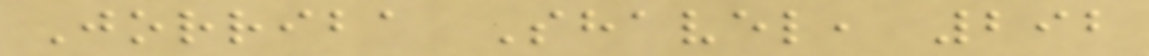Jorriba Shavel, 292
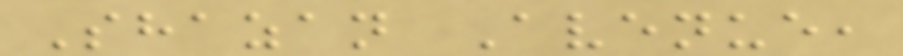Shazan Avenue,
